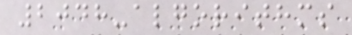2048-algorithms
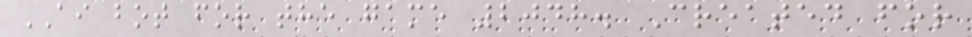AI bot for the game 2048. Created for
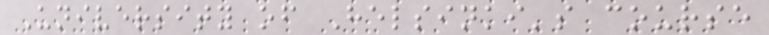University of Helsinki's course
